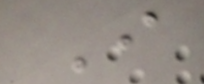I
